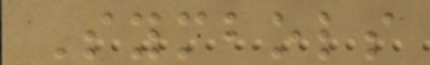Symbols
